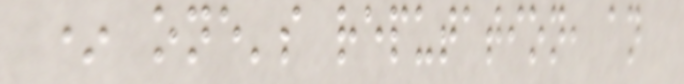* one's reputation, an
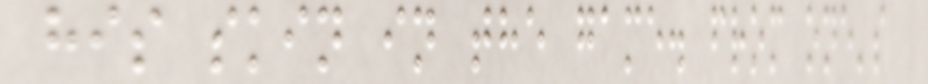his skin in the game. from one's
